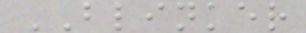BLINKER
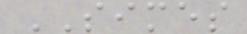SIMES
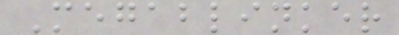Megablinker
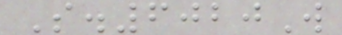S.6020W
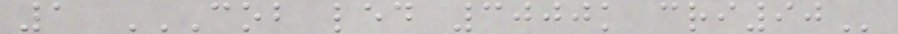1 COB LED 3000K CRI90
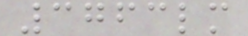3763lm
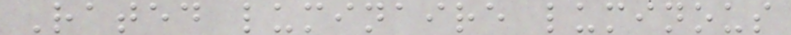Rated luminaire luminous
